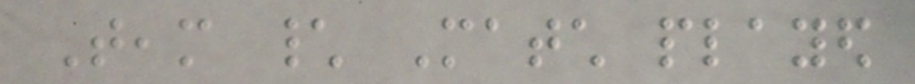Team \ Match played
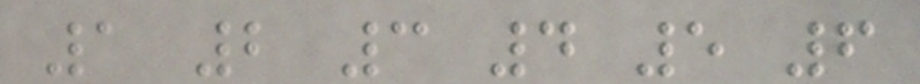1 2 3 4 5 6
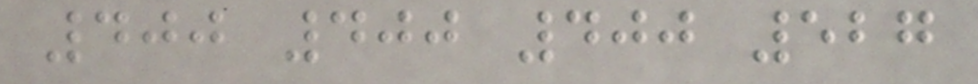400 400 400 527
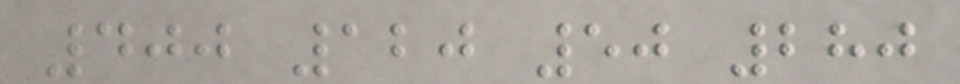400 120 50 280
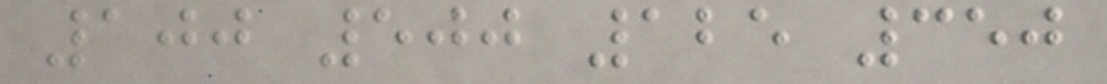100 500 125 350
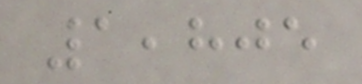1,805
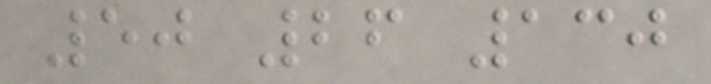50 26 130
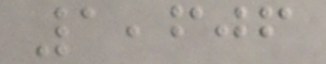1,606
